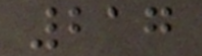217
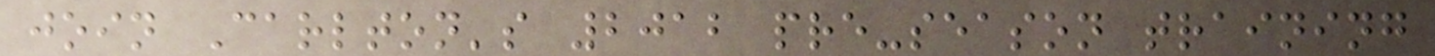join Carlton's 2012 pre-season training
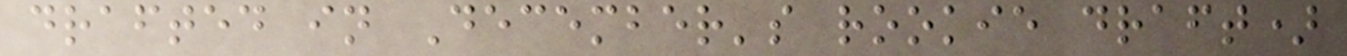drafted in December's rookie draft)
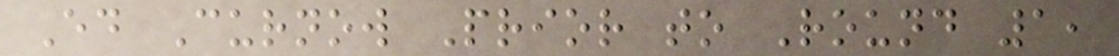Ed Curnow Prior to Round 1,
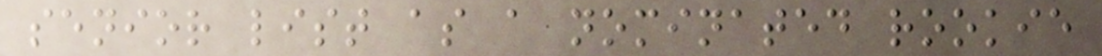senior list as a nominated rookie
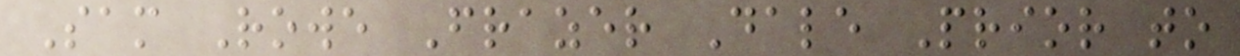Sam Rowe Frazer Dale Prior to
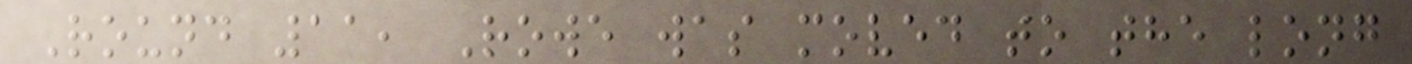Round 11, Rowe was moved to the long
